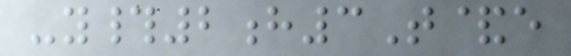-y#2h3T&e
